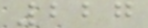227
